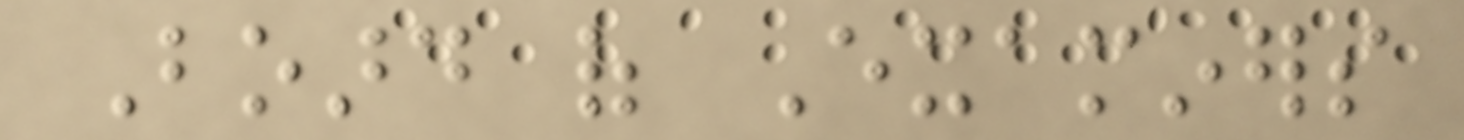Board of Examiners
